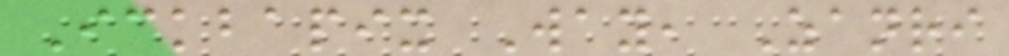Ickbapix Way, Zanri
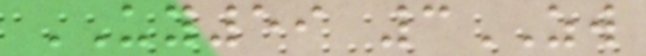UY59 3ZW
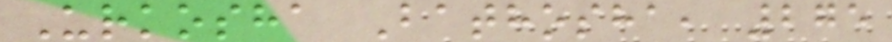Urkosha Bathosha, 275
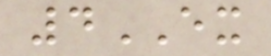4EX
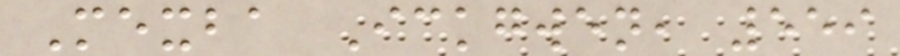Mexba Ickgwen, 559
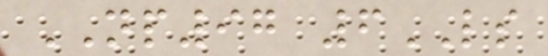NP97 6LS
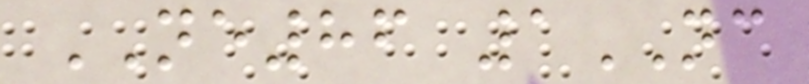NE86 1NC
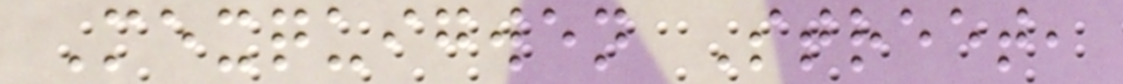Mexquigwen Street,
